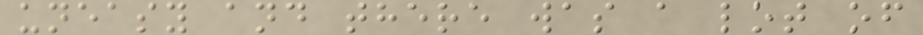uneasy and there was a lot of
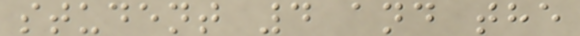student 4 and the
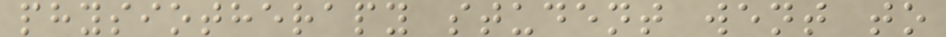physiotherapy student went to
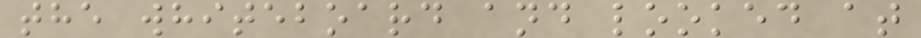the whiteboard and looked at
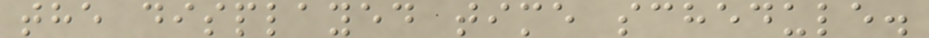the displayed time schedule.
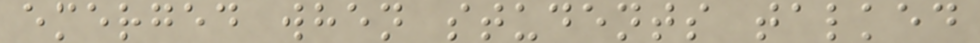emerged when students talked
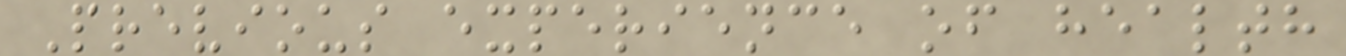Previous experience of health
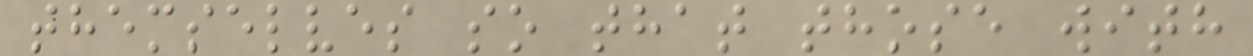themselves so that those with
